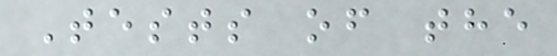Tests of the
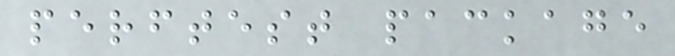perftest package
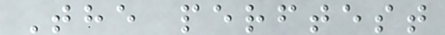The perftest
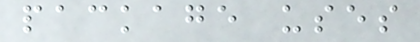package uses
